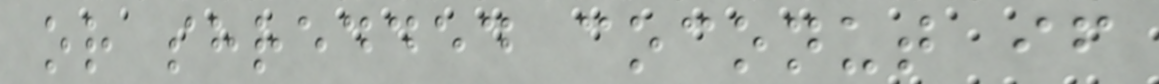or shredded coconut if
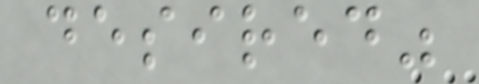desired"
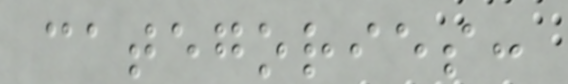categories:
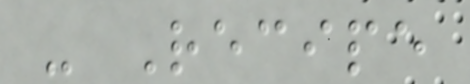- Recipe
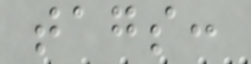tags:
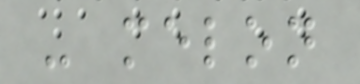- melon
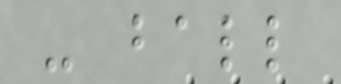- ball
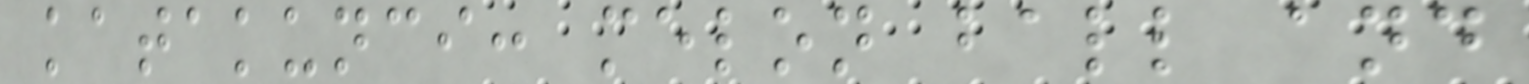katakunci: melon ball and
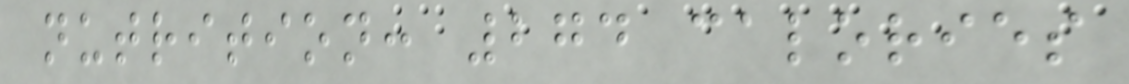nutrition: 274 calories
